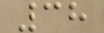38
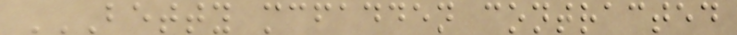BETTY MCFADDEN CONTRACTED
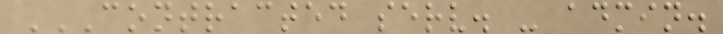CONTRACTED SERV. - ADMIN.
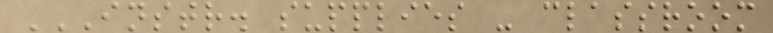INSTR. SUPPLIES - CLASSROOM
